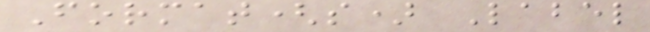Format(s) Label
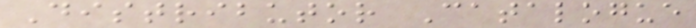Distributor Catalogue
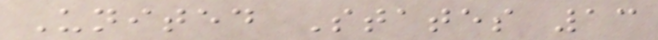United States 13
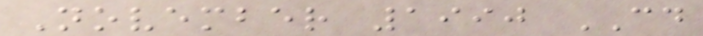November 1990 CD
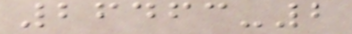26463-2
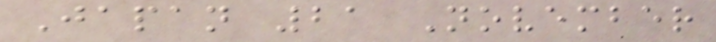Japan 21 November
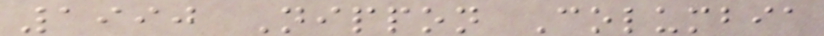1990 Nippon Columbia
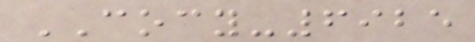COCY-6925
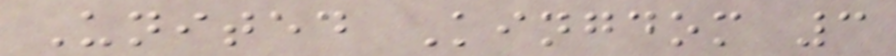United Kingdom 3
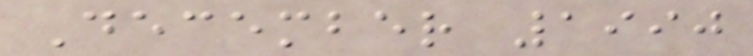December 1990
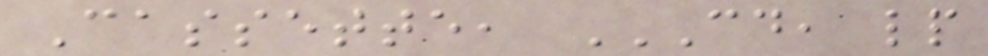Cassette, CD, LP
